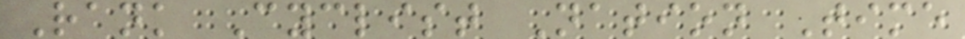Rank Cyclist Nation Time
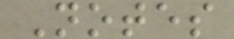Notes
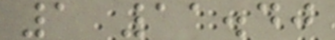1 11.40
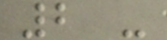2 -
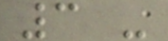3 -
